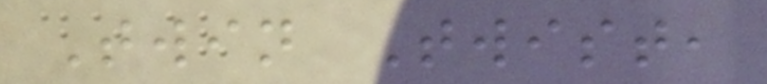Twin Twist,
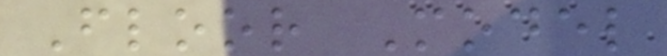Floor Model
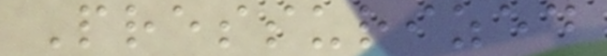Pressurized
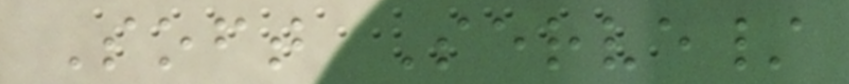Soft Serve/
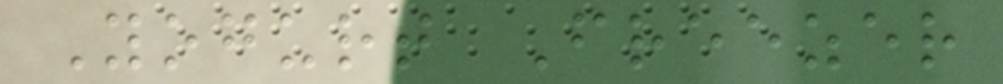Yogurt Freezer
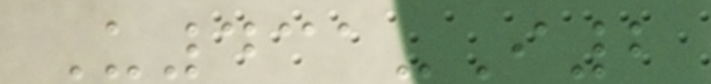U431-I2
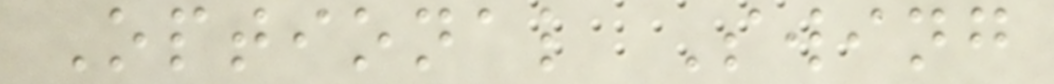Optional Swing
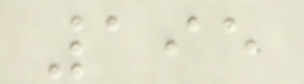195
